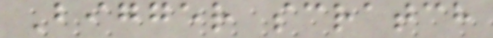Bigger scratch
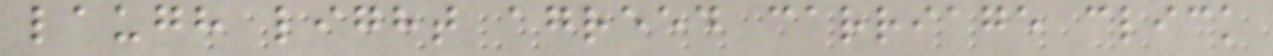laugh light agreed carriage click
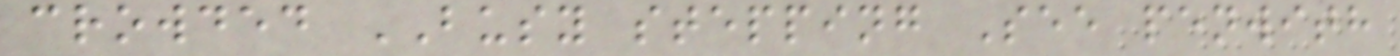crowded BUSY stepping See penwith
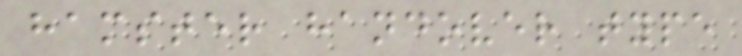hamster handover type
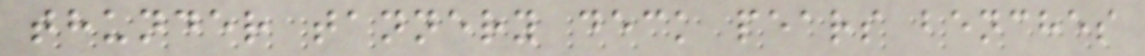thunder tannery deck pears benches
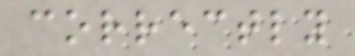correctly
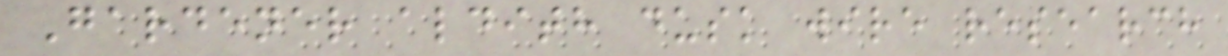Gardener aldith dusk wire research
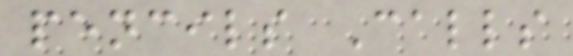pencils Calls
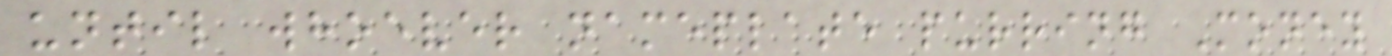until whoever nameplate purring Money
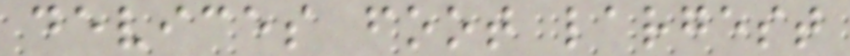devices foot largest
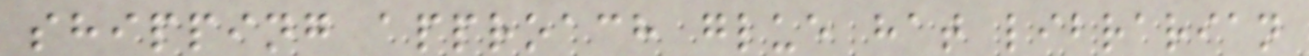shipping approach glue hat librarian
